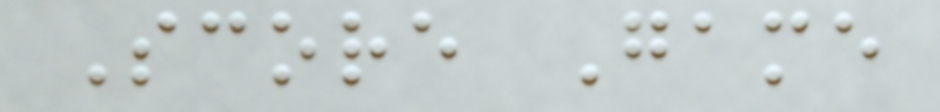Score Game
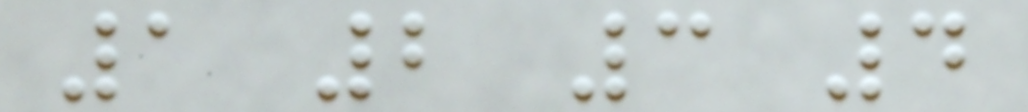1 2 3 4
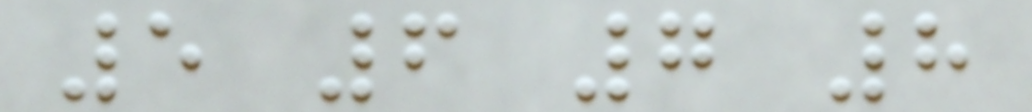5 6 7 8
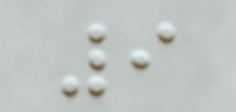9
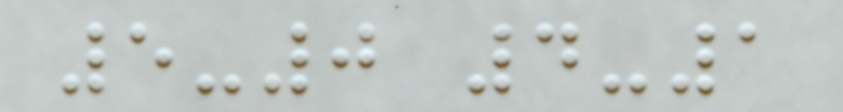5-0 4-1
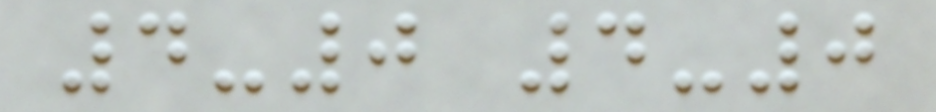4-0 4-0
